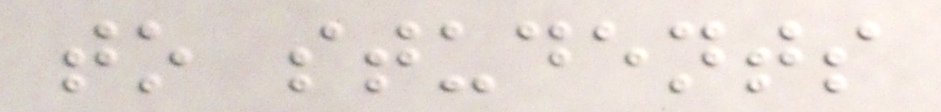to students
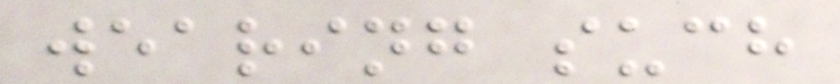wearing such
